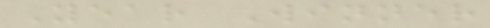Year Winner
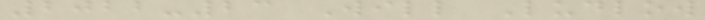2022-23 Will Ludlow
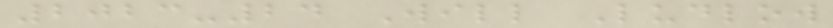2023-24 Will Ludlow
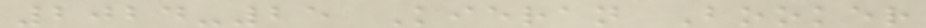2024-25 Kieran Booker
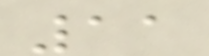11
